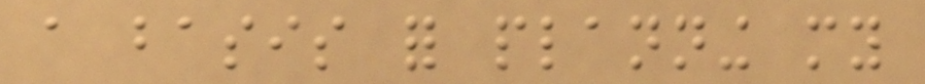a basis for planning my
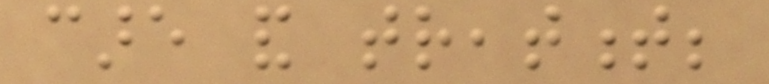care and treatment;
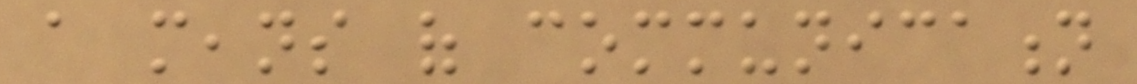a means of communication
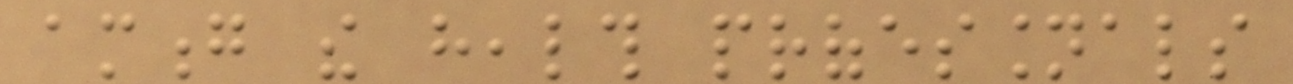among the health professionals
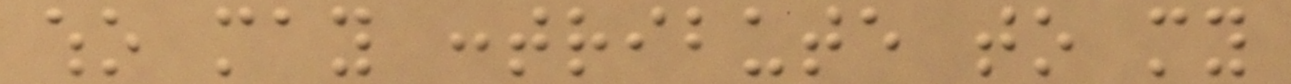who may contribute to my
